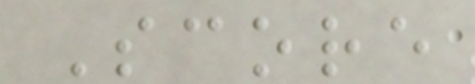Score
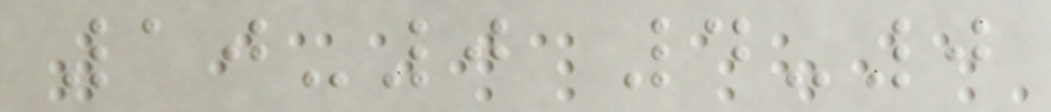10-0 4-0
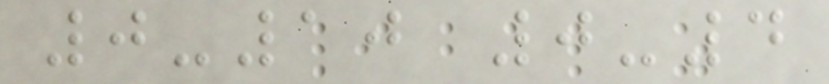0-10 0-4
